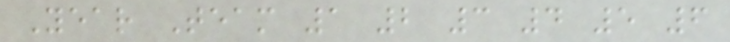Year Team 1 2 3 4 5 6
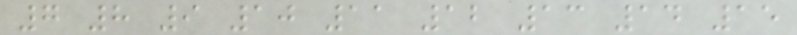7 8 9 10 11 12 13 14 15
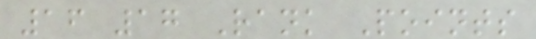16 17 Rank Points
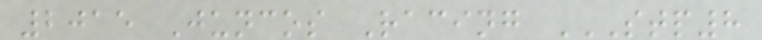2015 Juncos Racing STP8
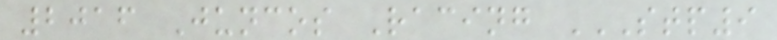2016 Juncos Racing STP9
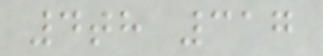4th 317
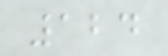124
